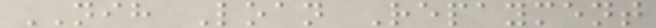NIH Loan Repayment
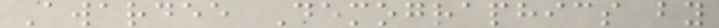Awardee Demographics by
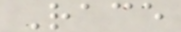Race
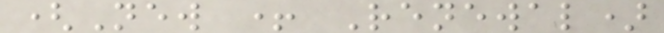(New + Renewal)
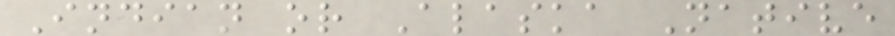Indian or Alaska Native
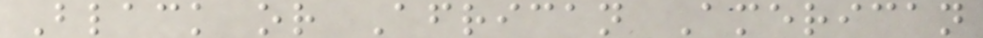Black or African American
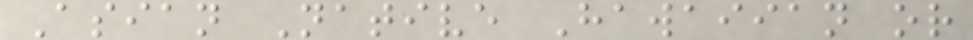Asian Native Hawaiian or
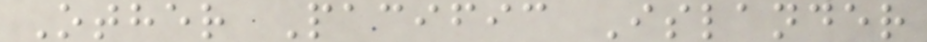Other Pacific Islander
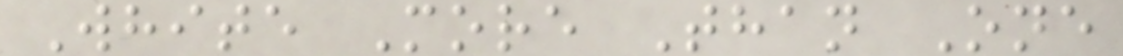White More Than One
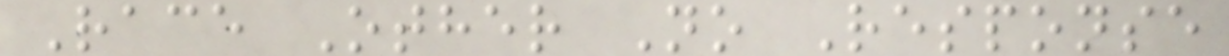Race Other No Response
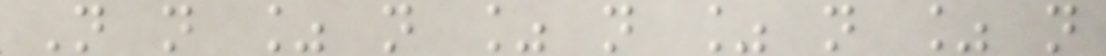N n % n % n % n % n
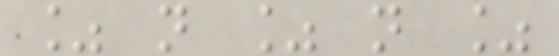% n % n %
